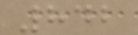842
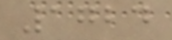1724
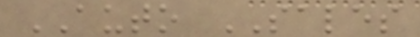AUTO SALES
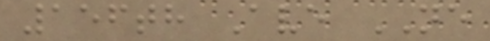156th Ave NE
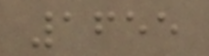1655
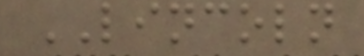LINCOLN
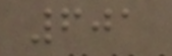601
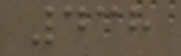438
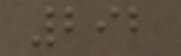292
